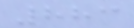883
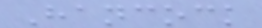Hancock
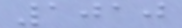1010
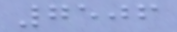7506
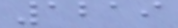1219
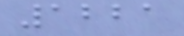1221
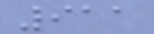911
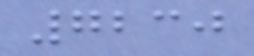7230
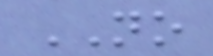NO
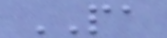PA
